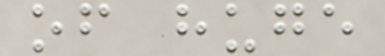of huge
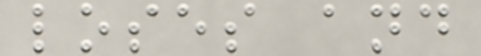loses and
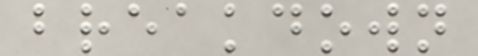breakdown
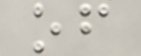of
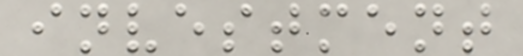investment
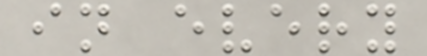in every
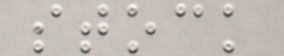stock
